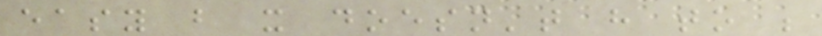easy but it doesn't have to be
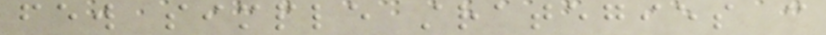few simple strategies can
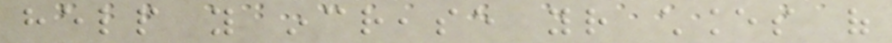help you increase your chances of
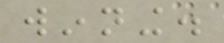winning.
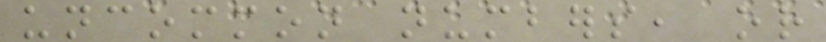uncommon numbers, or
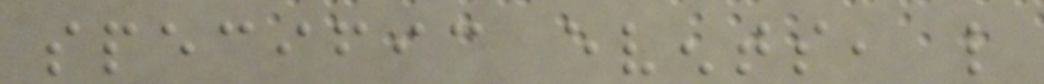specific events, like
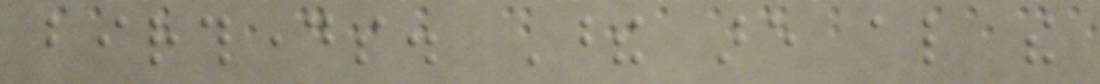birthdays. These are also the
